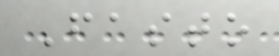Fasto
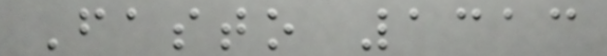Fasto 1313
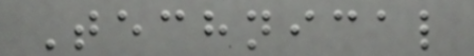Technical
